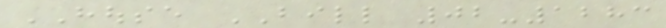HOUSE BILL 02-1283
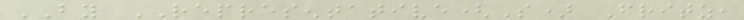BY REPRESENTATIVE(S) Fritz,
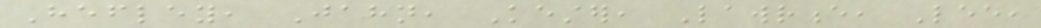Hefley, Jahn, Kester, Lawrence, Lee,
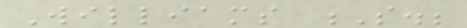Williams S.;
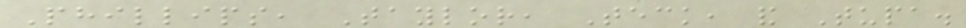Phillips, Taylor, Teck, and Tupa.
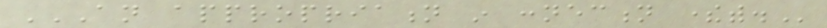AN APPROPRIATION IN CONNECTION THEREWITH.
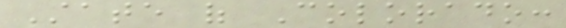State of Colorado:
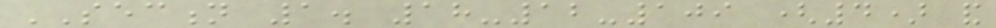SECTION 1. 18-12-109 (4) and
